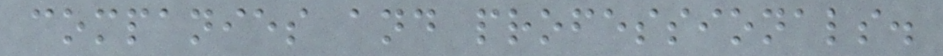companies and professionals.
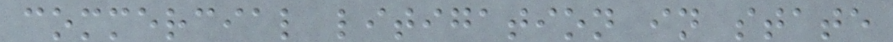commercial litigation in state
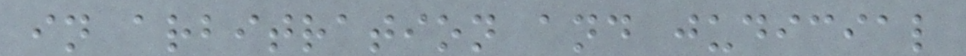in arbitration and judicial
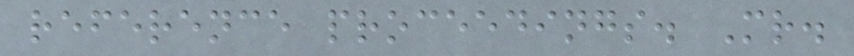reference proceedings. Mr.
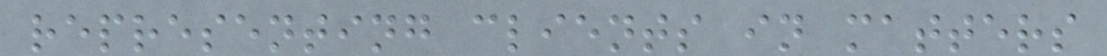representing clients in matters
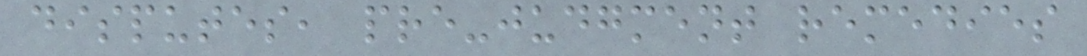disputes, pre-judgment remedies
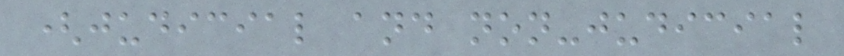(judicial and non-judicial
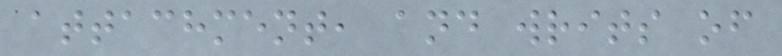attachment, and writs of
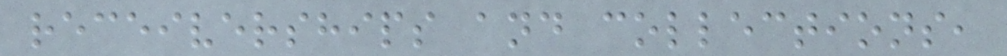receiverships and collections,
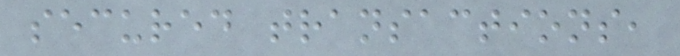secured transactions,
